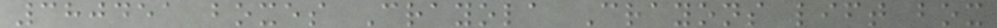380451 boxes Crayola Crayons lift box
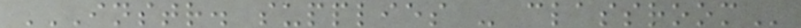INSTR. SUPPLIES - CLASSROOM
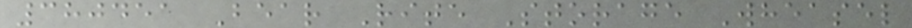380451 Bear Rite Storage Wheasel
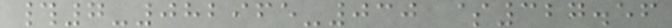#7-082965-030 $327.56
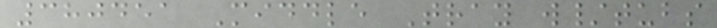380451 Middle Tray w/tubs
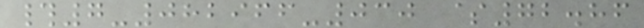#7-082966-030 $72.86
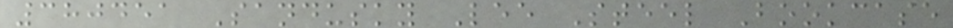380451 Sandusky Lee Steel Bookcase
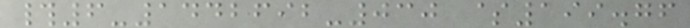#6-1442692-030 $199.76
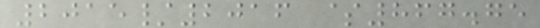2015/2016 $867.75
